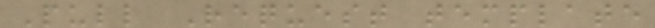Pull Request template
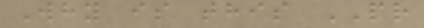Why is this PR
